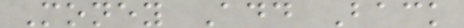Money Add Back
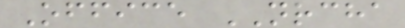Office NRCHA
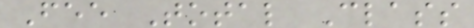Fee Total Class
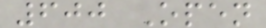600 Open
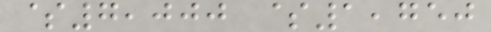$7,000 $1,750
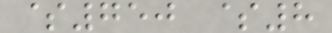$750 $8
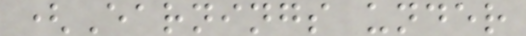(Earnings under
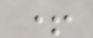+
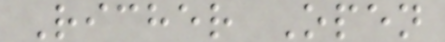Richer Open
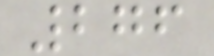276
